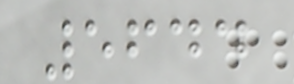5644
